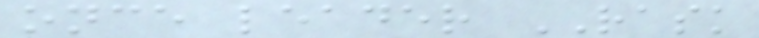once leader RASK
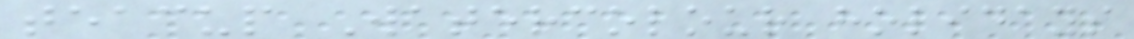teacup Watercolour holidays
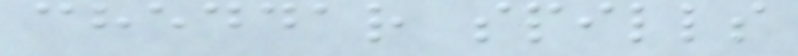cheddar spills
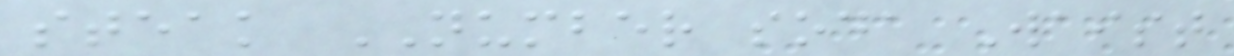steak NUMBER soda Waist
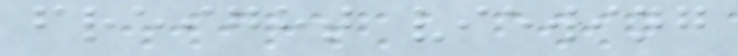freight viewing
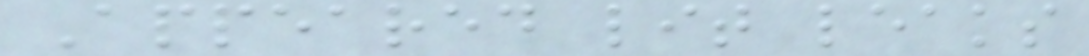Appeared lit leaks
